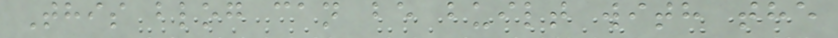This blog can be built with the
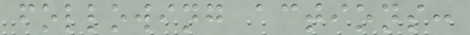following actions:
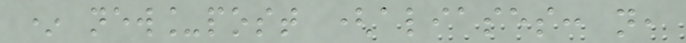* new_post (aliases: n,
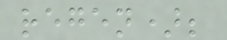regen);
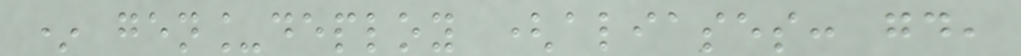* gen_deploy (aliases: gd,
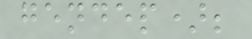gendep);
